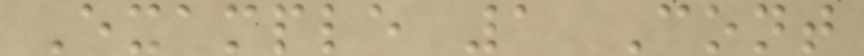Example 1 Cont
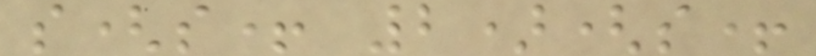s(s+ 2)(s+
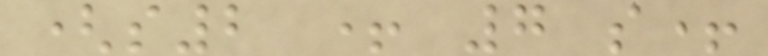(s2 + 7 s+
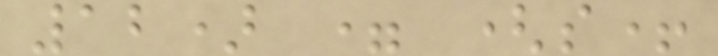12) = (s+
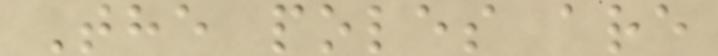The poles are
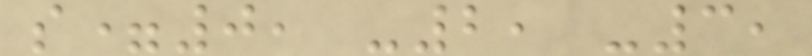s=0, -2, -3,
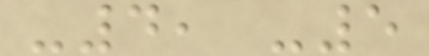-4, -5
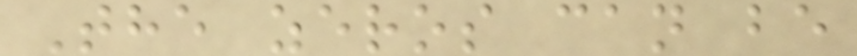The zeros can be
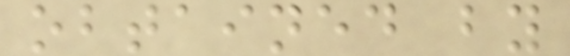obtained by
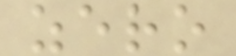zero
